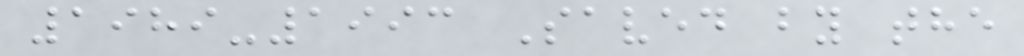1989-1993 Saved by the
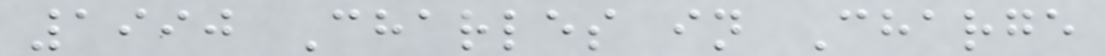1990 Charles in Charge
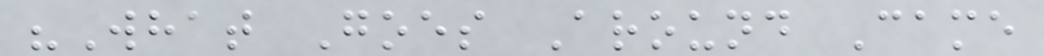"What Goes Around Came
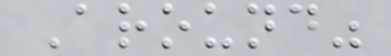Around"
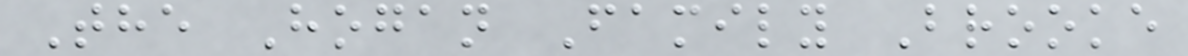The Hogan Family Brooke
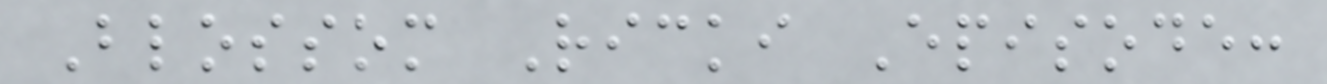Blossom Ricki Episode:
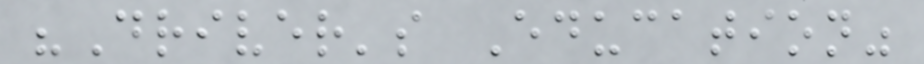"Driver's Education"
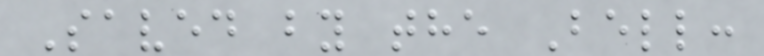Saved by the Bell:
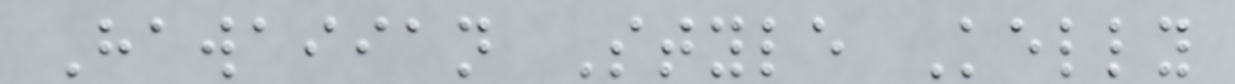Hawaiian Style Kelly
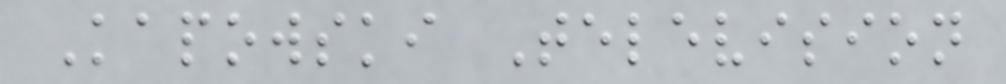Kapowski Television
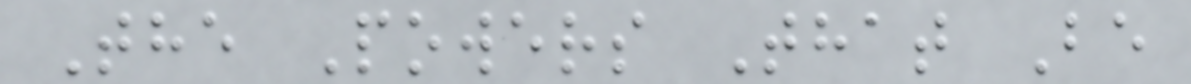The Powers That Be
